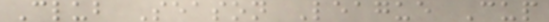Club Season League Cup
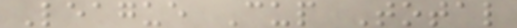League Cup Total
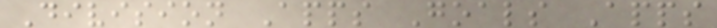Division Apps Goals Apps
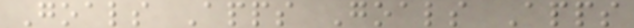Goals Apps Goals Apps
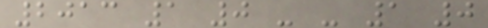2013 1 0 - - 1 0
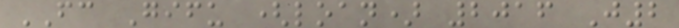FC Gifu (loan) 2016 J2
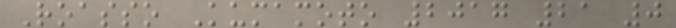Roasso Kumamoto 2017 21 0
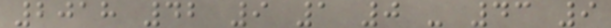2018 42 9 1 0 - 43 9
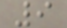9
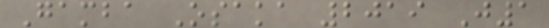Gamba Osaka 2019 J1
